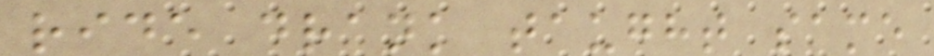ride drank taught same
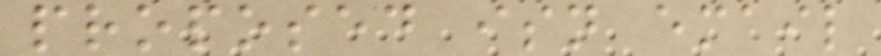proposed isn email
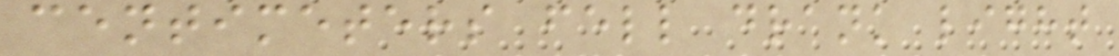centimeters fell drank light
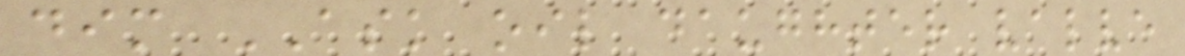dim ASK oil daughter valve
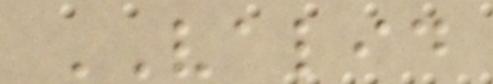VALID
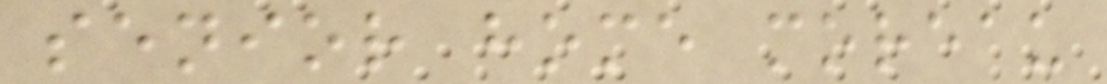senior home moreau
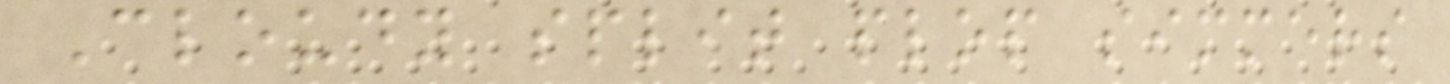Cloudy split plop simmers
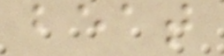beat
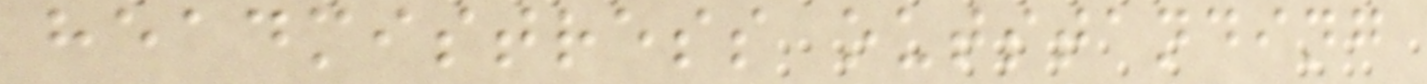headmistress outstanding
